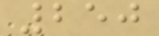250
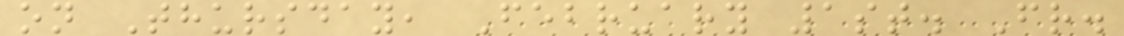on Thursday, February 1st. Fr.
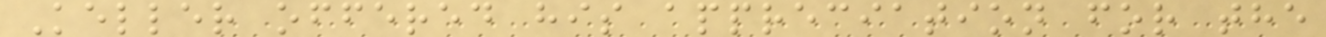Keller offered his appreciation for the
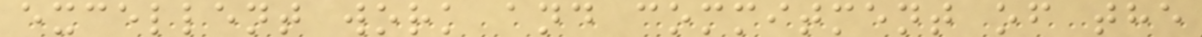excellent work and commitment of the
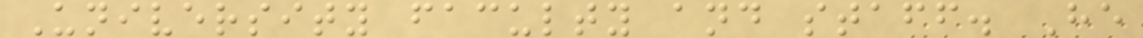University faculty and staff. He
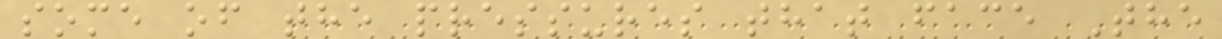some of the pressures that face The
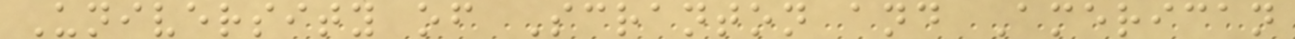University of Scranton and American
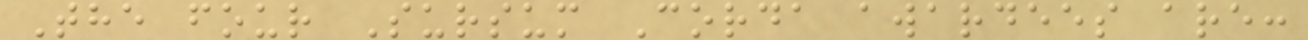The four Sursum Corda awardees are:
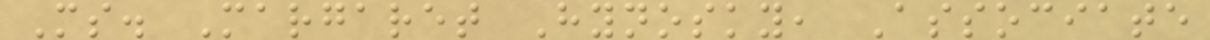Ms. Margaret Hynosky, Associate
